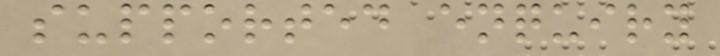supported enquiry
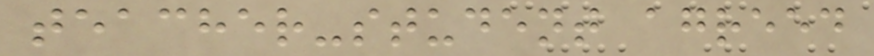teacher-student agreed
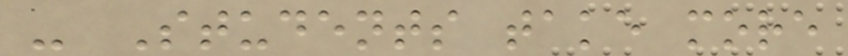- Students take more
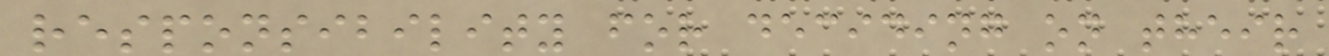responsibility for deciding on their
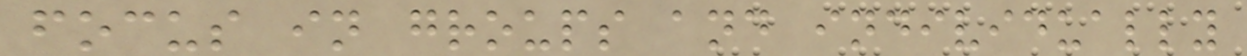focus in groups and individually
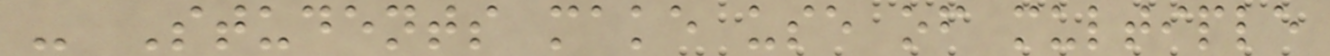- Students make use of multiple
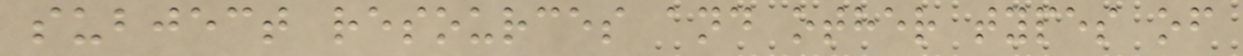subject resources and other types of
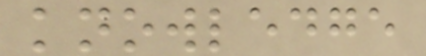knowledge
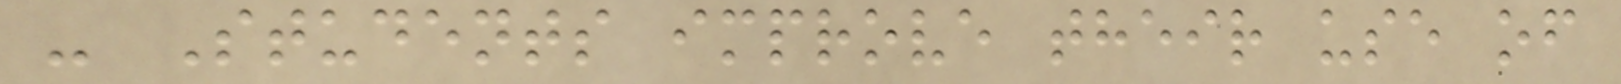- Students improve their use of
